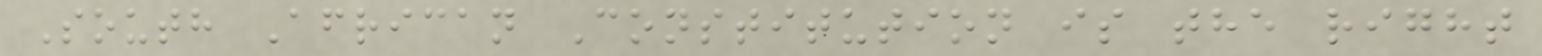South African Constitution is the right
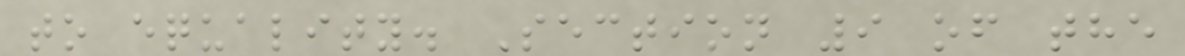to equality. Section 9 of the
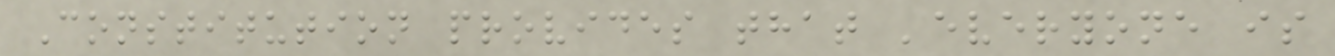Constitution provides that 'everyone is
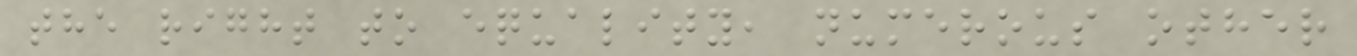the right to equality, numerous other
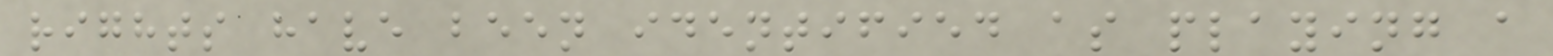rights have been identified as playing a
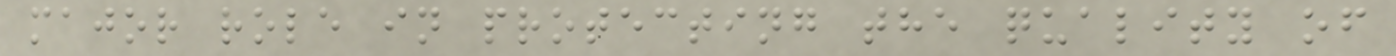major role in protecting the quality of
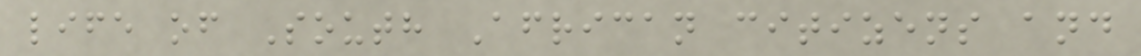life of South African citizens and
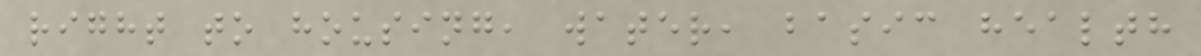right to housing, water, basic health
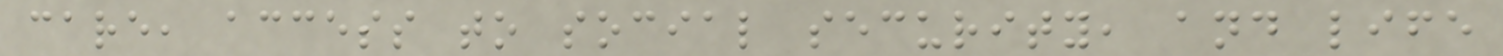care, access to social security, and life
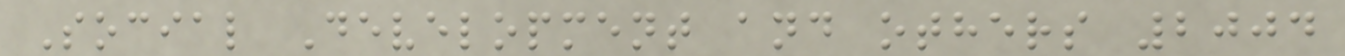Social Development and others 2004
